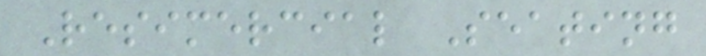Resimercial Seating
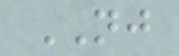NJ
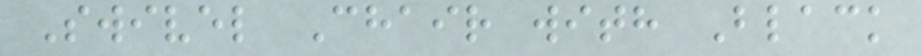Swivel Chair with Black
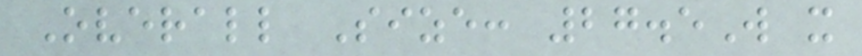Overall Size: 27.5W x
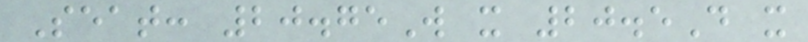Seat: 20.75W x 20.5D x
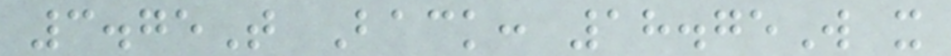3.75T Back: 18.75W x
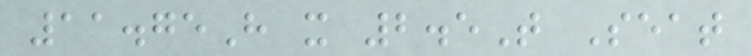11.75H x 2.5T Seat
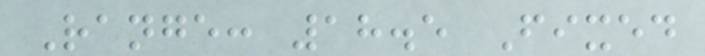Range: 18.5 Fixed
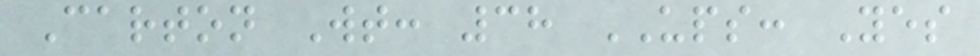Carton Wt: 38 UPS: Yes
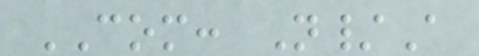COM: N/A
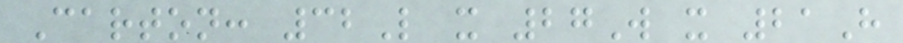Carton: 32L x 27W x 21H
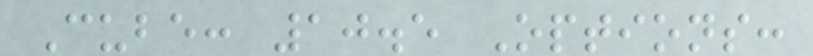Cube: 10.5 Options:
